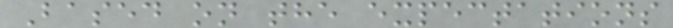Based on the expectations
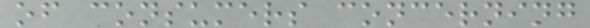of consumers concerning
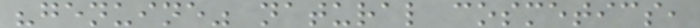"genuine" natural cosmetics,
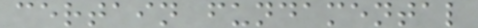certain fundamental
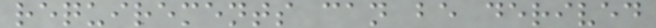requirements can be derived
